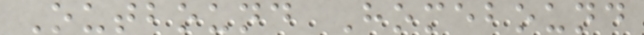Outbound Homebound
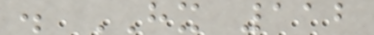. HX 112
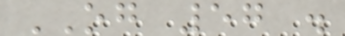OG 57 .
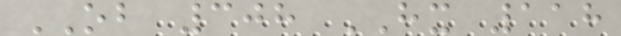OB 308 HX 118
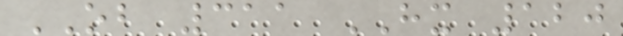OB 311 HX 120
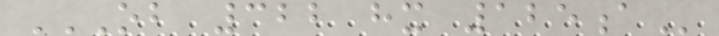OB 322 HX 125A
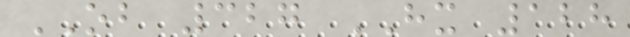OB 327 HX 128
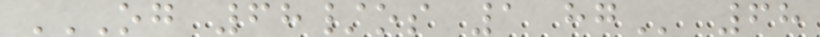OG 68/OS 1 HG 68
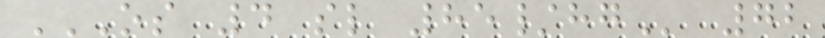OS 4 SL 85/HG 72
